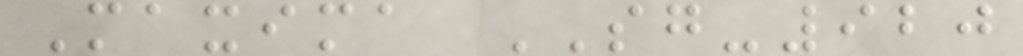Maxima SG-920
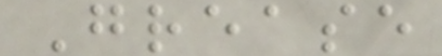Grease
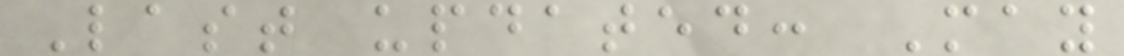Last updated: May
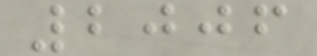2006
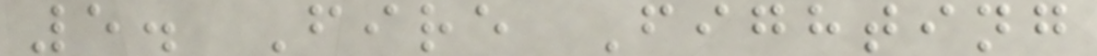5. Fire Fighting
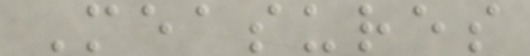Measures
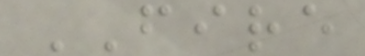FIRE
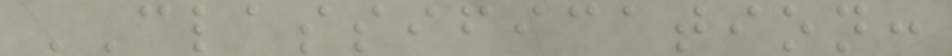CLASSIFICATION:
